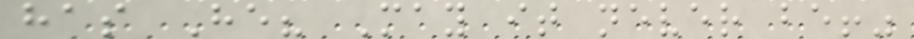has He? May it never be!"
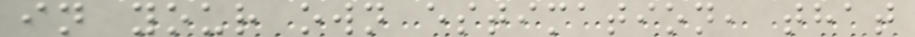in your own estimation, that
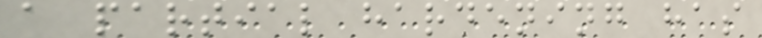a partial hardening has
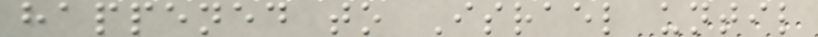happened to Israel until
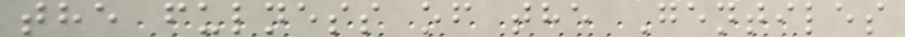the fulness of the Gentiles
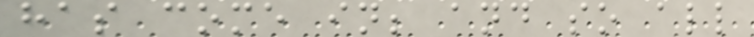has come in; and so all
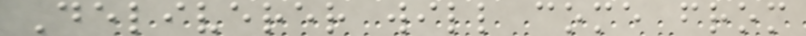Deliverer will come from
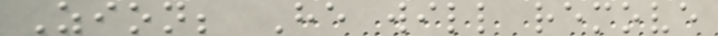Zion; He will remove
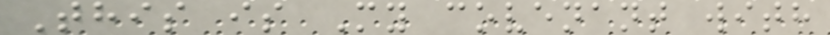This is My covenant with
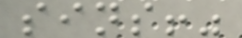sins!"
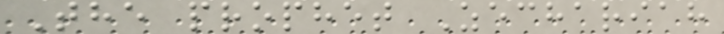The prophet Zechariah
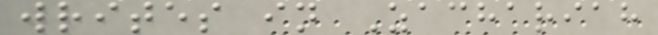writes in Zachariah
